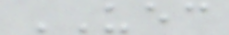UEC
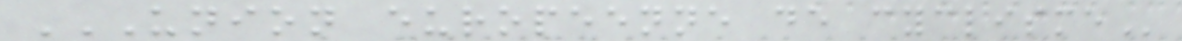UNION EUROPEENNE DE CYCLISME
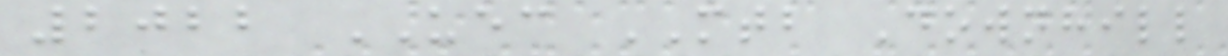2022 UEC MTB Downhill
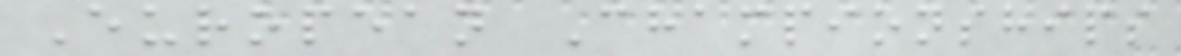European Championships
